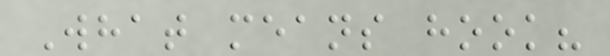What means hook?
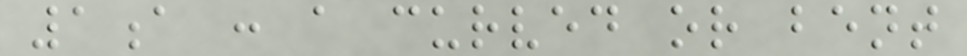1a : a curved or bent
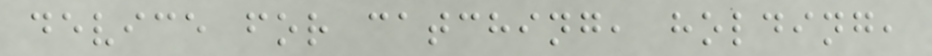device for catching, holding,
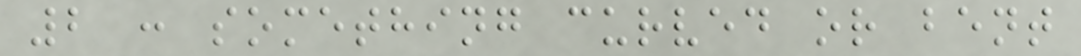2 : something curved or bent
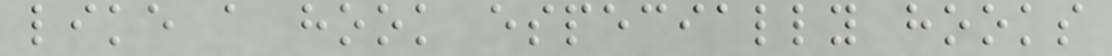like a hook especially hooks
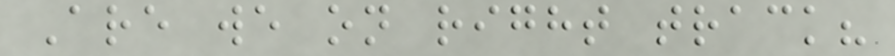Are we on right track?
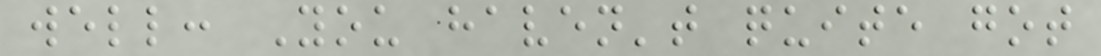well: You haven't quite got
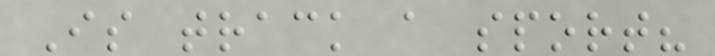Is track a sport?
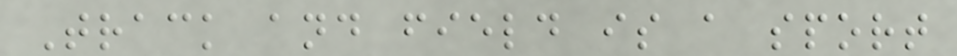Track and field is a sport
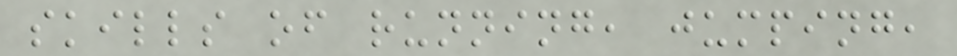skills of running, jumping,
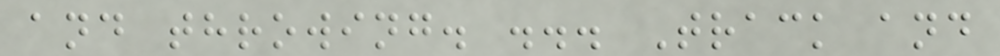and throwing. ... Track and
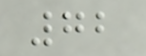72
